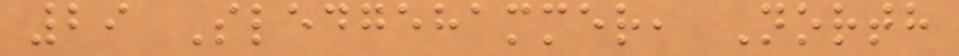29 Sledgehammer, North
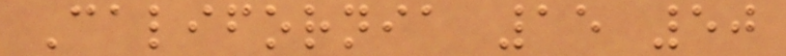California 15 50
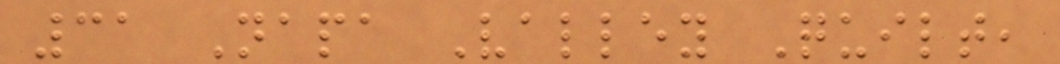31 Napa Valley Quilt,
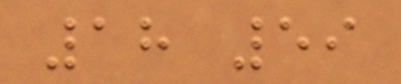18 59
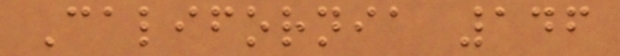California 146
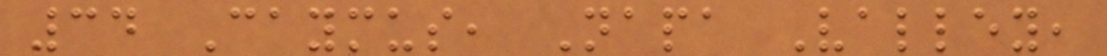34 Caymus, Napa Valley,
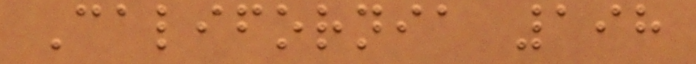California 198
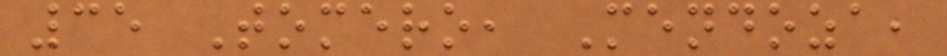35 Tomero, Mendoza,
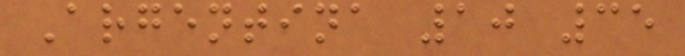Argentina 10 35
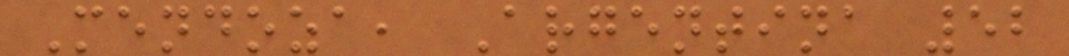Mendoza, Argentina 52
